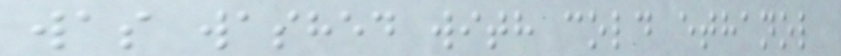was washed with cold ethanol
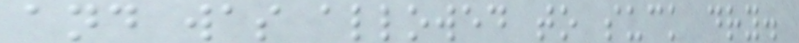and was allowed to suck dry.
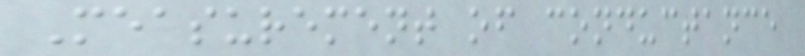Measurement of conductance
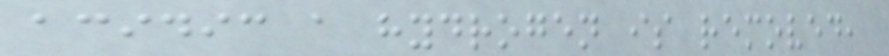acidic a hydrogen is removed,
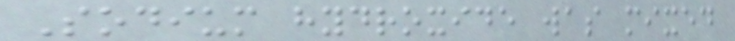Sodium hydroxide was mixed
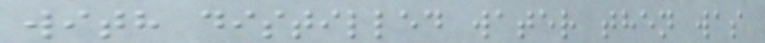with distilled water then was
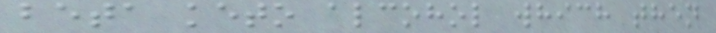beta keto alcohol which then
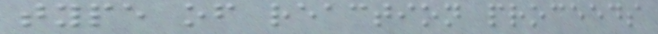type of reaction proceeds
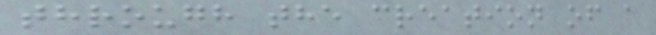through the creation of a
